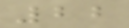22
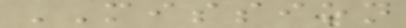MISSION
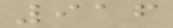916
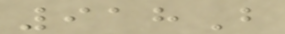918B
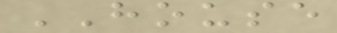HOUSE
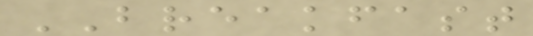BREAKFAST
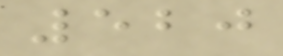520
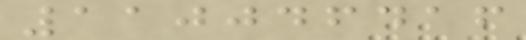110046416
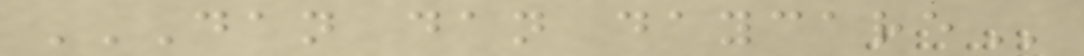DAN DAN DAYCARE
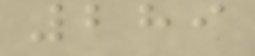289
